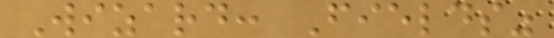Wizard: Fields"
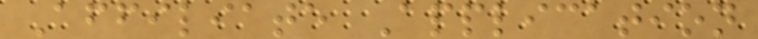Affiliate Application
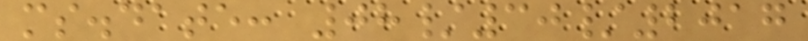ms.date: 08/30/2017
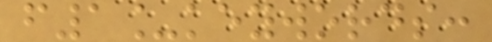f1_keywords:
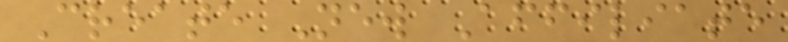Create New Affiliate
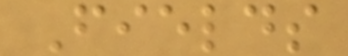Fields
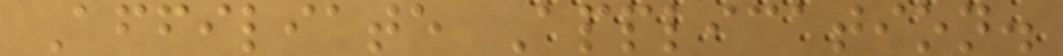Affiliate Application.
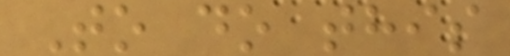To do this
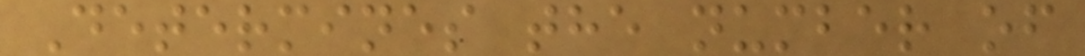Determines the number of
